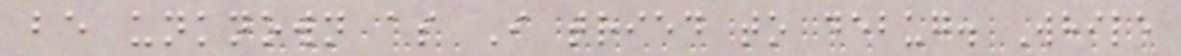be unknown as I tried to debug. While
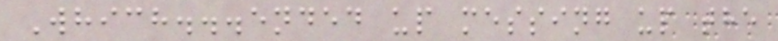Which...ended up messing up the
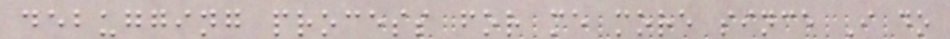debugging process for me more since I do
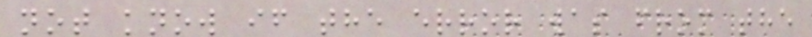not know if the error was from the
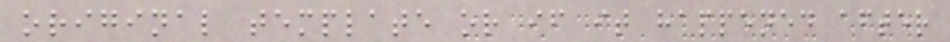original template or if it happened after
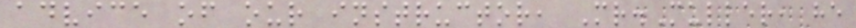advice of our instructor, Mr.Muller, he
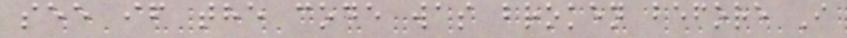see if the code was broken before I
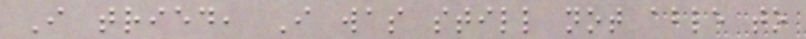I tried, I was still not able to
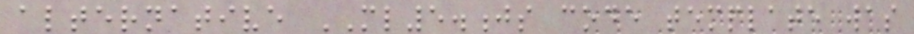alternative ML5.js code template was
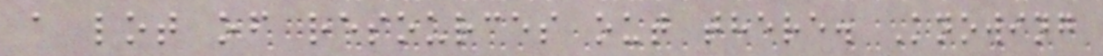a lot of resources out there. Knowing
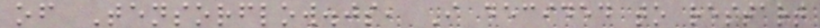of Tensorflow.js, I decided to restart
